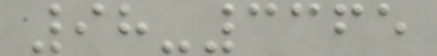98-3365
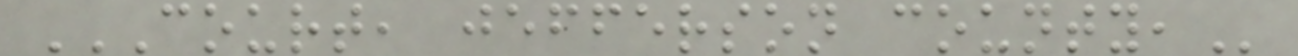COURT, JEFFERSON COUNTY,
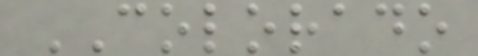COLORADO
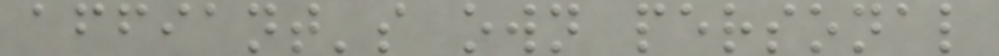affiant's own personal
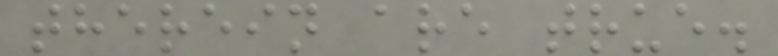therein are true.
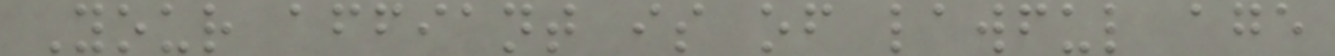Your affiant is of lawful age
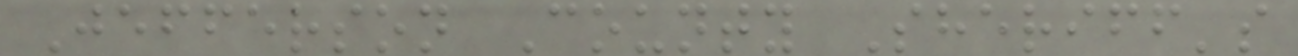Jefferson County Sheriff's
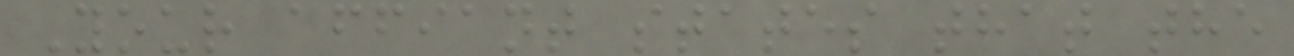Your affiant states that the
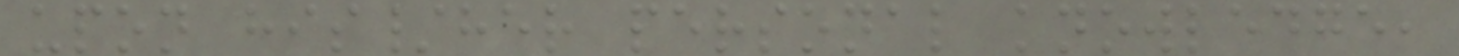upon his/her personal knowledge,
